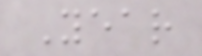Year
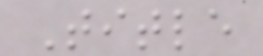Title
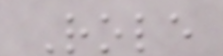Role
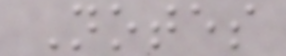Notes
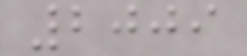2009
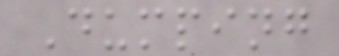Dumping
